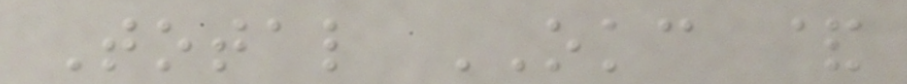Total OKC &
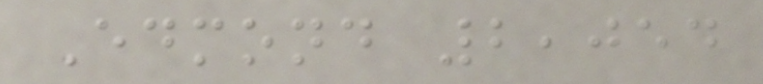Edmond 2,054
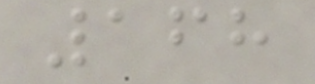168
